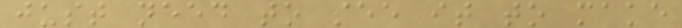just need to see it to make
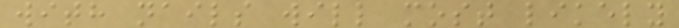with nails will most likely
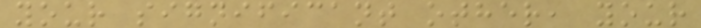your significant other, your
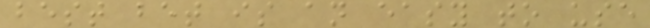best bet is an easy to use
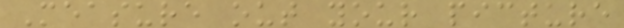Measure out your picture
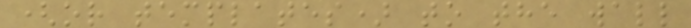(or templates) to the wall
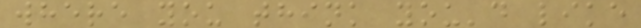where you think you'd like
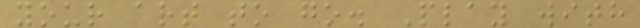your art to go. Play with
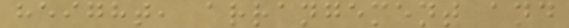height, arrangement and
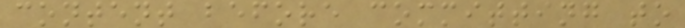content before committing to
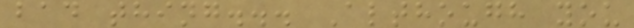bad thing... Although you
